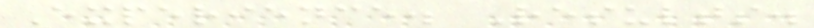Experience. Results.
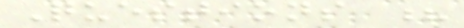Questions ?
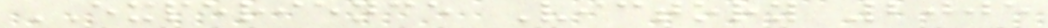EXPERIENCE Victory 2005
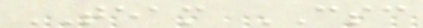TEAM CSC
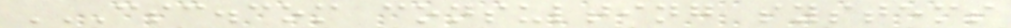CSC.COM CONSULTING SYSTEMS
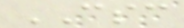CSC
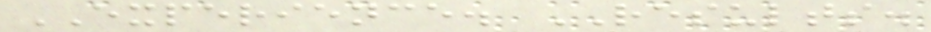EXPERIENCE. RESULTS.
